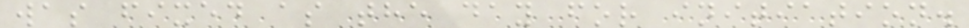was fixed as the day for initiation.
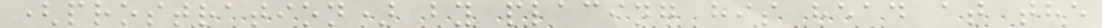(prostration) by placing his head at the
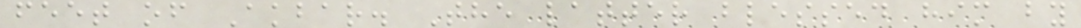feet of Akbar. The latter blessed him by
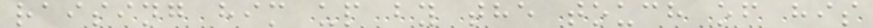raising him up by the touch of his
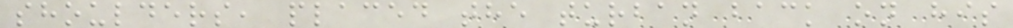shoulders, placed the turban back on his
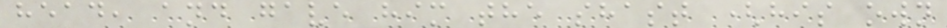head, and gave him the shast (his own
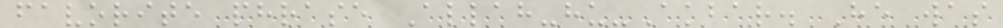favorite phrase Allah-hu-Akbar. He was
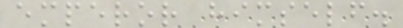emperor himself.
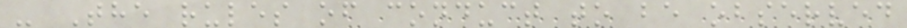- The rules of conduct to be observed
